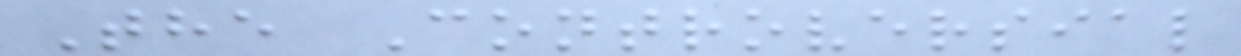The Controversial
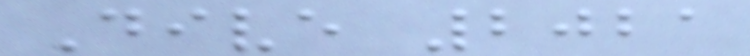Dive 2021
